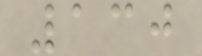130
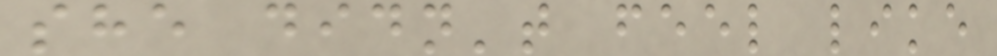she didn't feel like
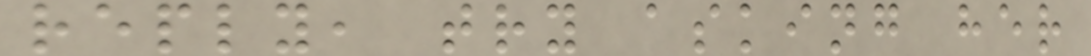reply, try asking her
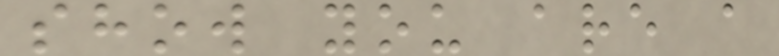show you are a
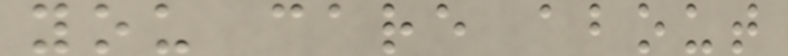you care about
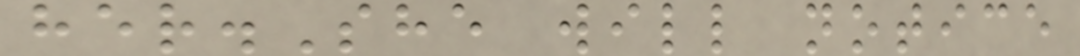her.She will notice
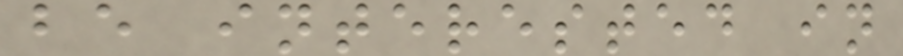be interested in
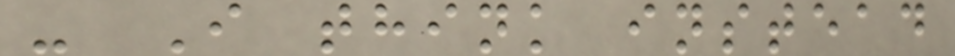- I think instead
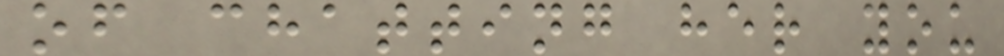of chatting her you
